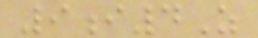9i4Z
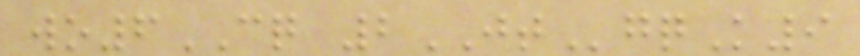wo6CQ 2JTgqK9
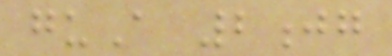guA 2jg
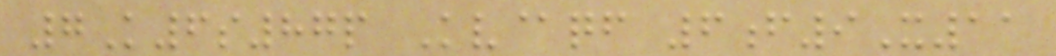7K6s87p Kv@qf 6f9X11
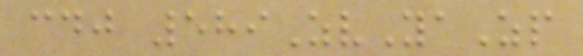cdj 589ZvYaZp
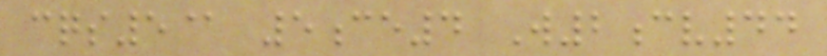cqs5@ 5ce4 W2cv44
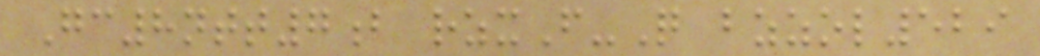Gc8ntt7b rzxF-Q bzzol529
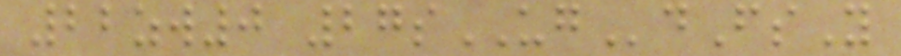22zw0 27sUGdFsY
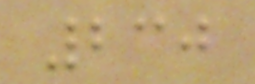230
